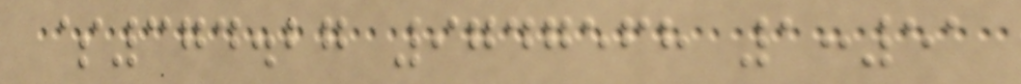$374.27 9747568 1:51
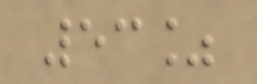53%
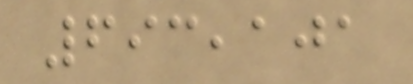693,101
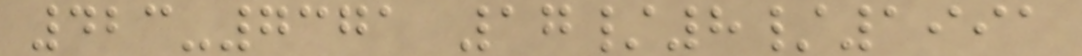423-7371 17/8/1991
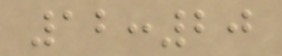12:20
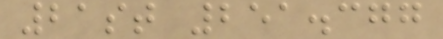21st 251.377
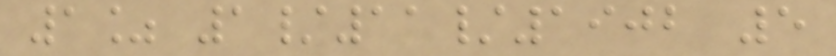1% 1/11/1902 5
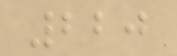220
